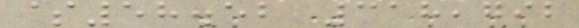$58.52 318,792
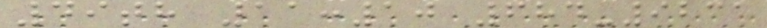49th 11:10 684-9231
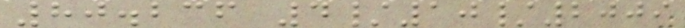80.236 4/10/2009
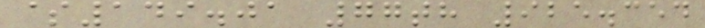$149.01 77th 925.354
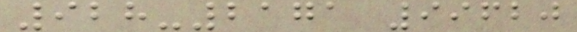928-2171 99620
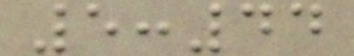5:44
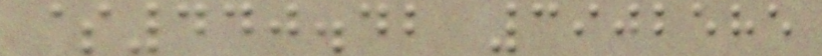$440.42 3902585
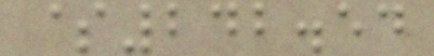$242.54
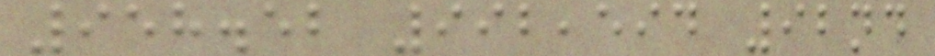958.52 992,594 92nd
